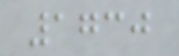1730
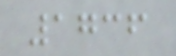1736
